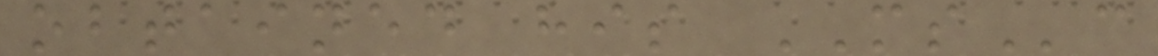obtained his MSc
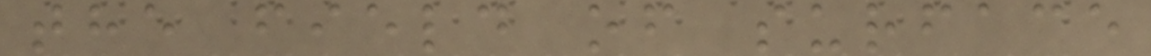the field of surface
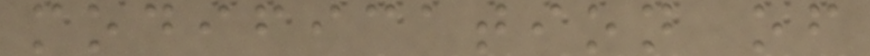modification of
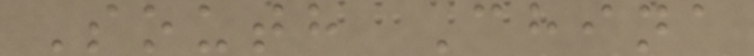South China
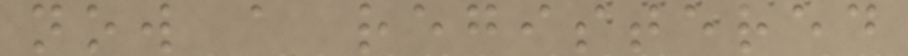now a registered
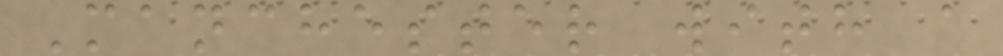Manchester with a
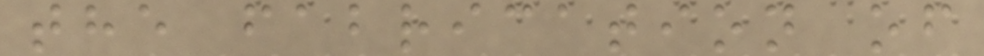the fabrication of
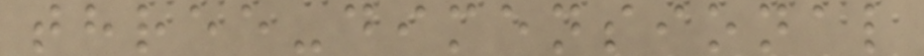three-dimensional
